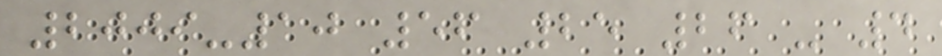2009-10 56 25 26 - 4
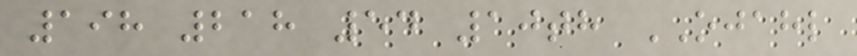198 218 54 10th OJAHL
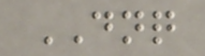DNQ
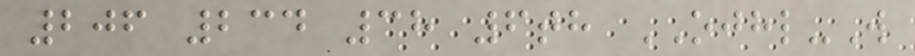206 234 38 6th OJHL-W
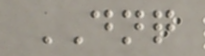DNQ
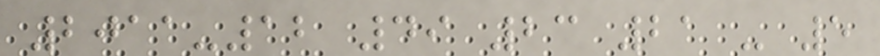2011-12 49 23 21 - 5
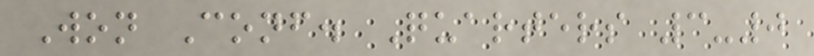Won Conf. Quarters 3-0
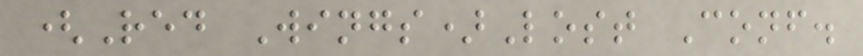(Red Wings)Lost Conf.
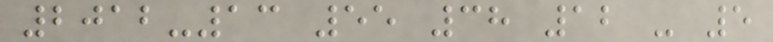2012-13 55 38 12 - 5
